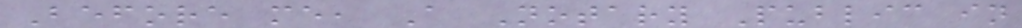Before me, A Notary Public in
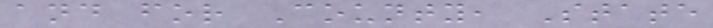and for County, State
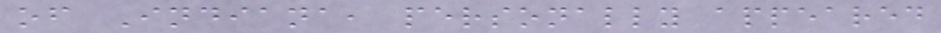of Indiana, personally appeared
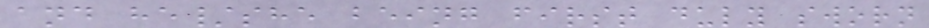and he/she being first duly sworn
